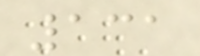131
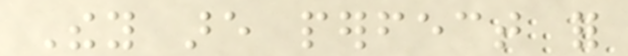They are perfect for
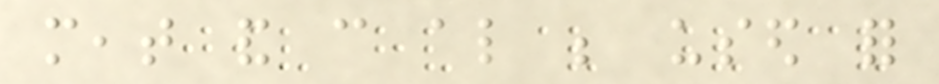meat and can also be used for
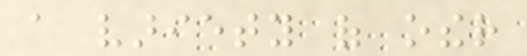a variety of other
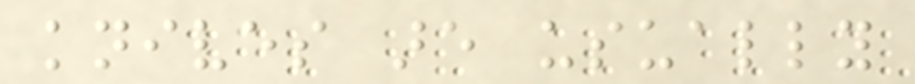knives are usually
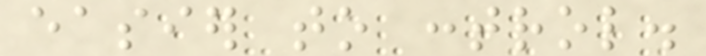easier to control.
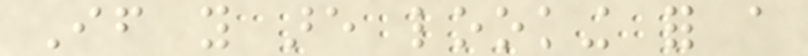If you are looking for a
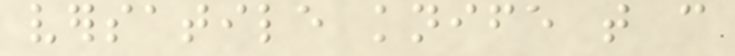versatile knife that can
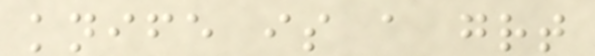knife is a great
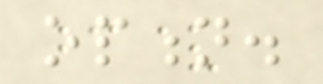option.
